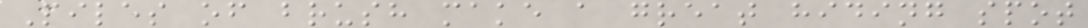Piles of brush make a great hiding spot
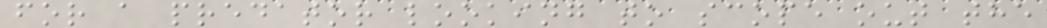for a predator looking to scope out the
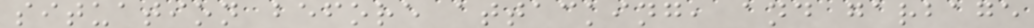situation before attacking, and garbage
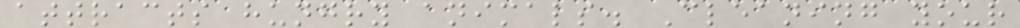attracts hungry animals. Cleaning your
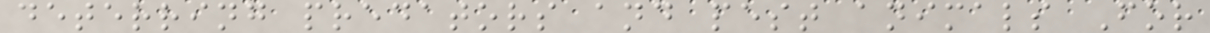deterring predators and pest animals For
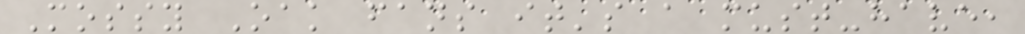Mossy Oak fans it's a must-have,
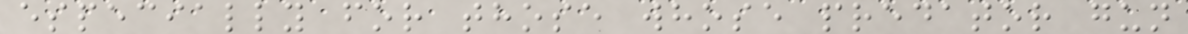especially for those whose predator gun
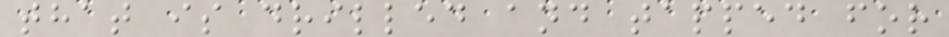that is drilled and tapped for
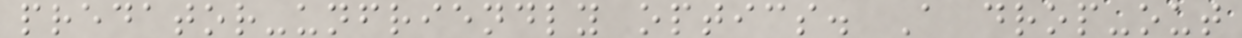predator-unfriendly optics. A drop-out
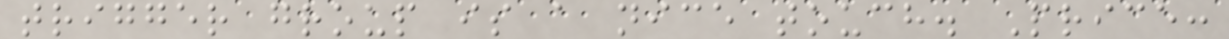trigger group is a nice touch. Price:
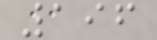196
